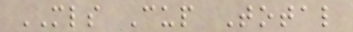MLS Cup Total
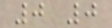0 0
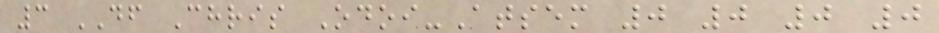3 DF Chris Odoi-Atsem 0 0 0 0
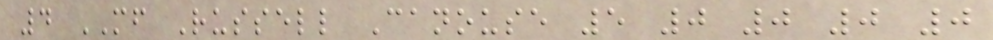4 MF Russell Canouse 5 0 0 0 0
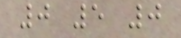0 5 0
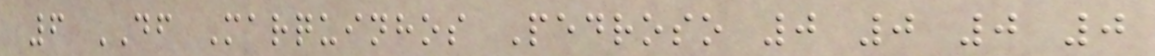6 DF Marquinhos Pedroso 0 0 0 0
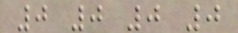0 0 0 0
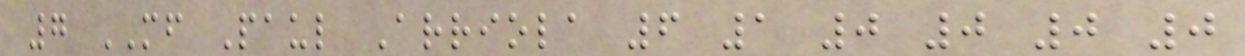7 MF Paul Arriola 6 1 0 0 0 0
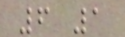6 1
